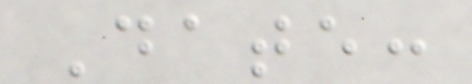Date:
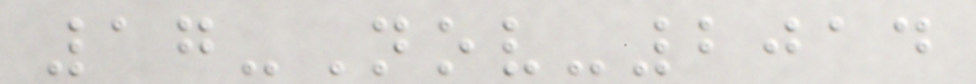17-Nov-2014
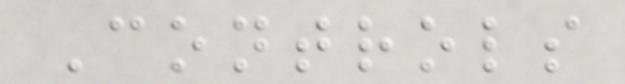Controls
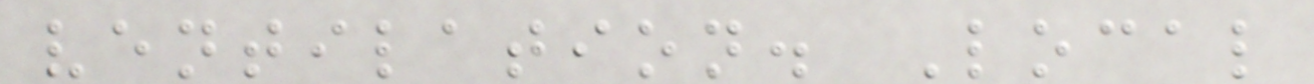ventilation. Local
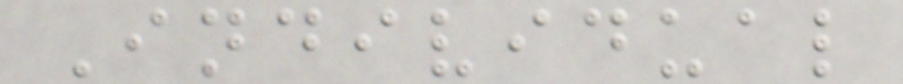Individual
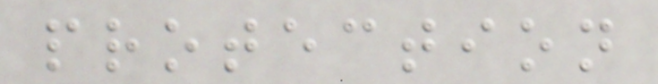protection
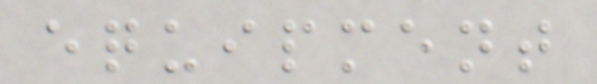equipment
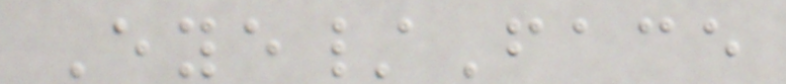Eye/Face
